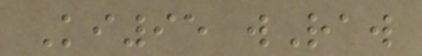Ki95 wRaw
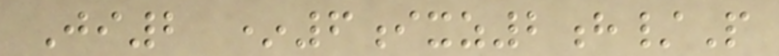Ji2 *6ixz2h/P
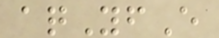aqYfE
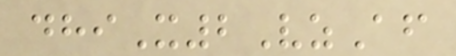dhiX2VzAf
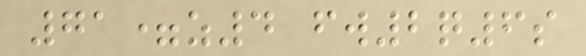71=z4 fw2q6s
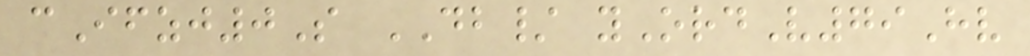cIfzj0S DB/ yOrdV79Hv
